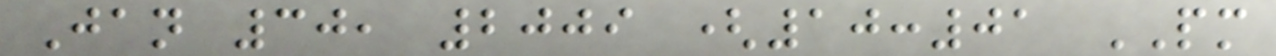Jan 30, 2009 (10:01 PM
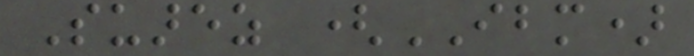Suarez (IBM)
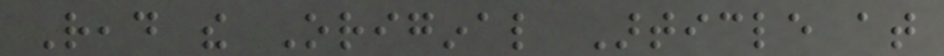Read the Original Article at
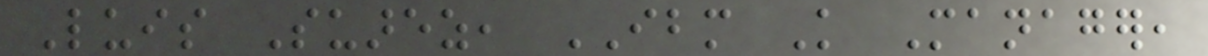Luis Suarez, IBM Knowledge Manager,
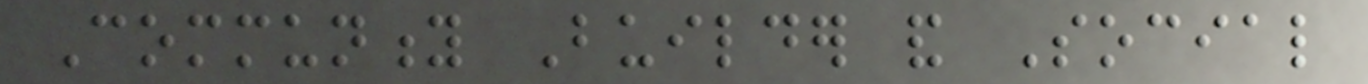Community Builder and Social
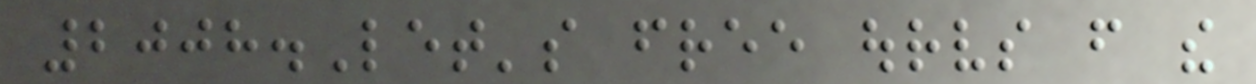2008.Let's free ourselves from the
